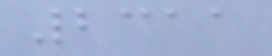2311
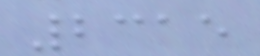2315
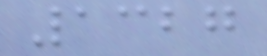1327
